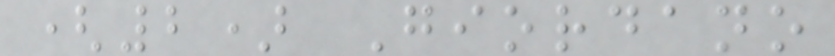(2) Giordano
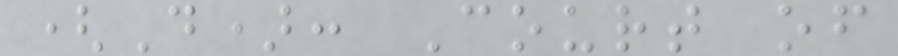(D): Court of
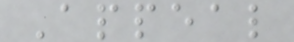Appeal
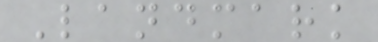Landmark
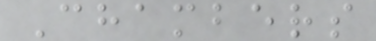Chambers
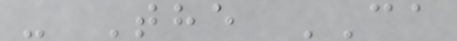- The CA
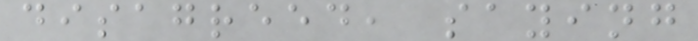disagreed, saying
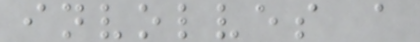involves a
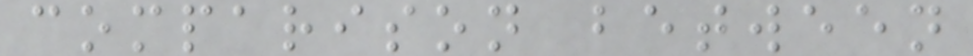comparison between
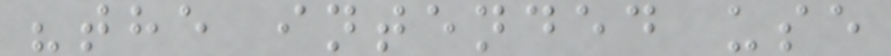"the intended use
